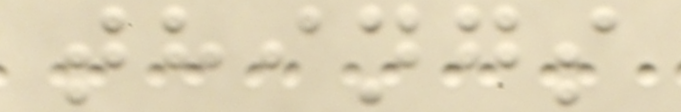things
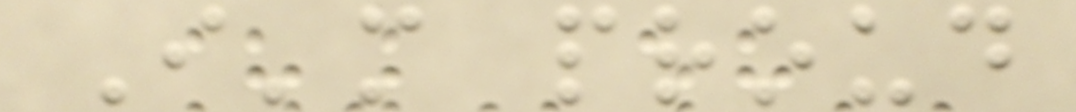I'm proud
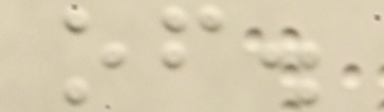of.
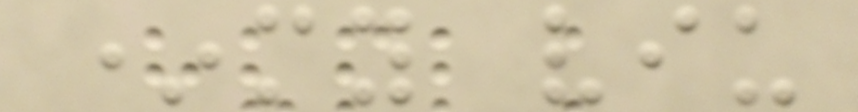*my viu
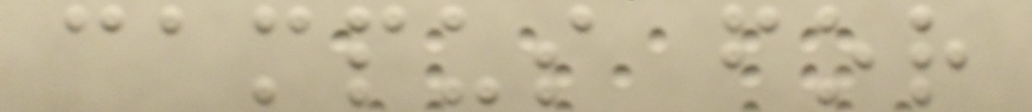campus for
